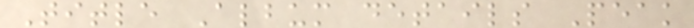Title Album details Peak
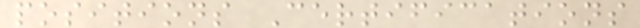positions Certifications
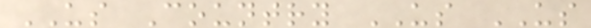US Country US US
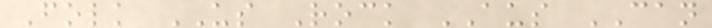Folk US Rock AUS CAN
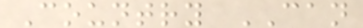Country CAN
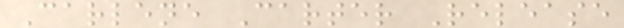Carlene Carter Release
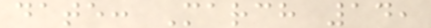date: March 14,
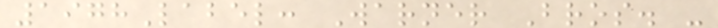1978Label: Warner Bros. -
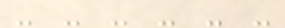- - - - - -
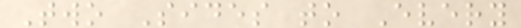Two Sides to Every
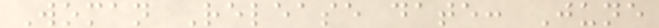Woman Release date: June
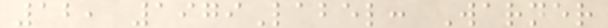12, 1979Label: Warner
